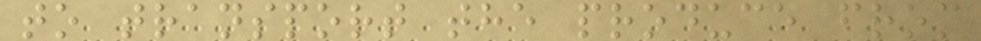to transport the produce from
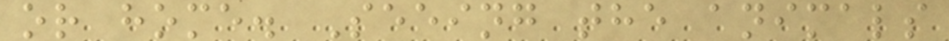or home. Seeing the animals
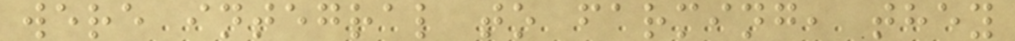were integral to farming, they
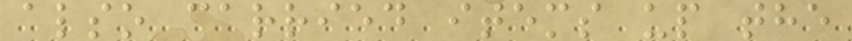also carried items up the
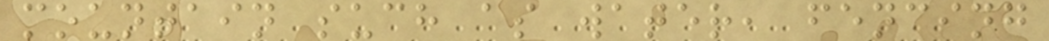mountain such as water, fencing
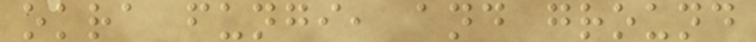okra fungi, and ground
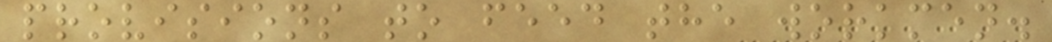provisions to feed the workmen.
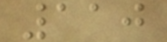110
